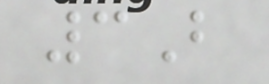3B
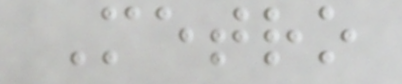Metro
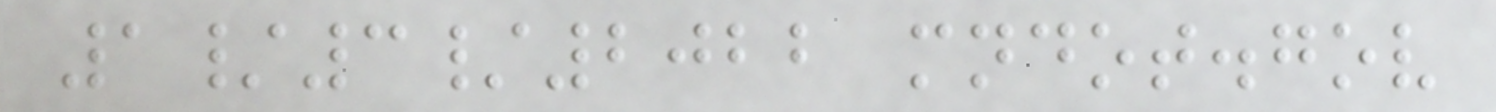1/3/2022 mndot.gov
